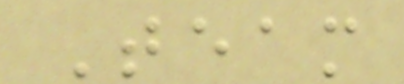Team
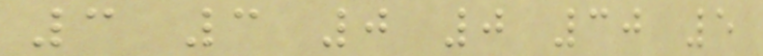3 3 0 0 30 5
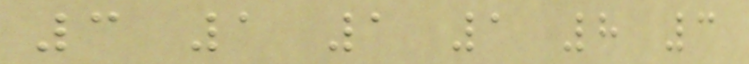3 1 1 1 8 3
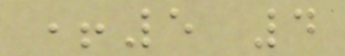+5 4
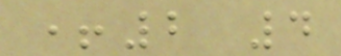+2 4
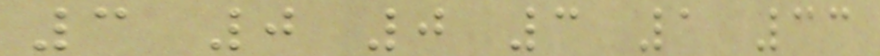3 0 0 3 1 33
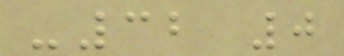-32 0
